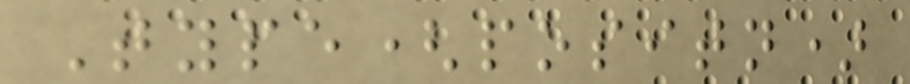Type(positn)
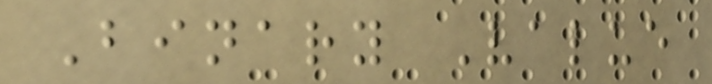Binary Value
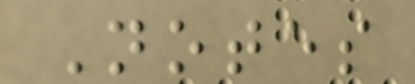Notes
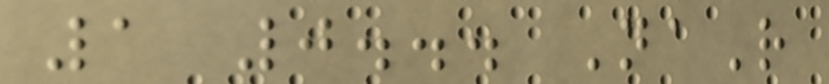1 0... NaR
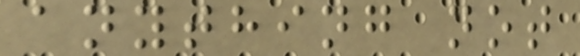anything not
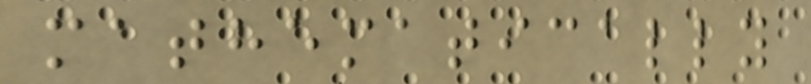mathematically
